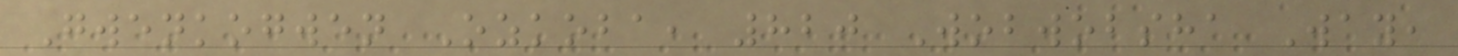Gwenkogwen Ozkoba, 820 Wobwobsha Way,
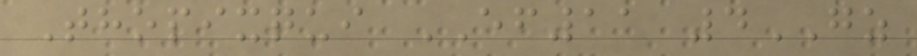Thopixqui EF11 4GZ
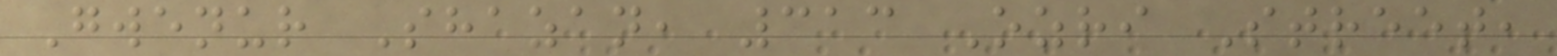Gwenur Shazan, 313 Ozri Street,
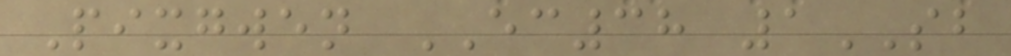Pixgwen EC38 1SB
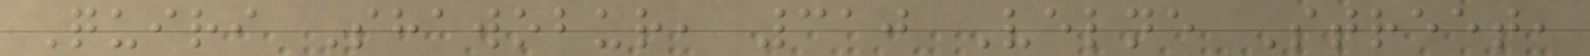Quiri Shawobur, 310 Velne Street,
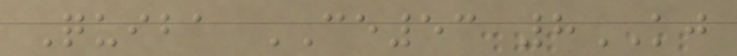Quiba CE53 8KJ
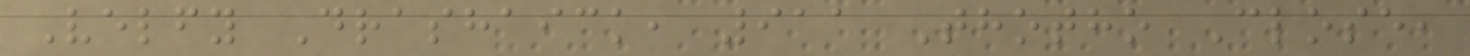Velfy Drashaick, 911 Thotho Close,
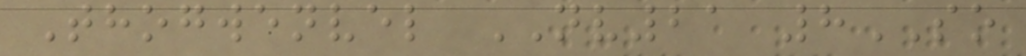Thogwenvel NV21 8SO
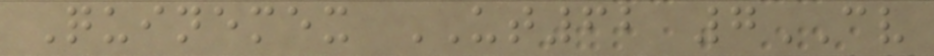Quinemex UT62 7CV
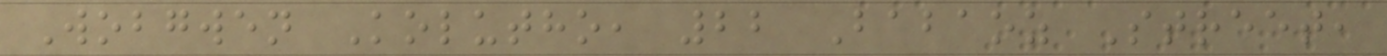Wobgwen Kolutho, 22 Babaoz Street,
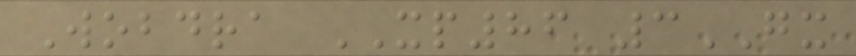Wobdra XP86 3GX
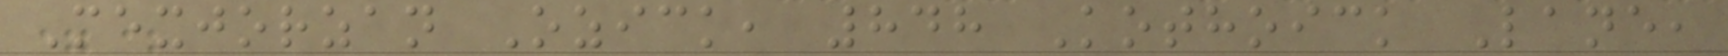Mexjorzan Ozick, 848 Kothoick Lane,
